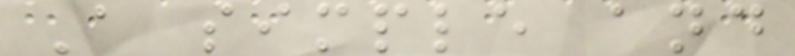A simple and
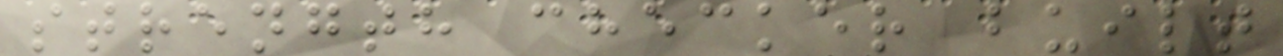strength checker built
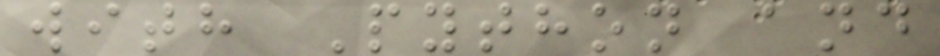with Python and
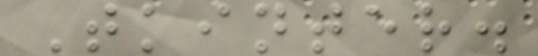Tkinter.
